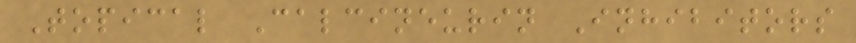Topical Calcineurin Inhibitors
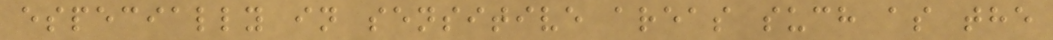especially in sensitive areas such as the
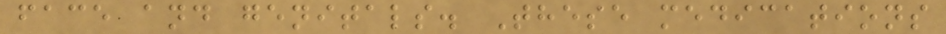face and genitals. These medications
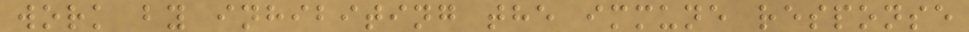work by inhibiting the immune response
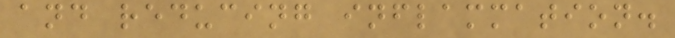and reducing inflammation.
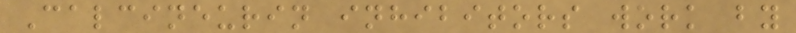Calcineurin inhibitors work by
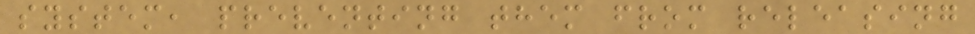system, preventing them from releasing
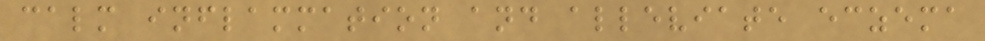calm inflammation and alleviate eczema
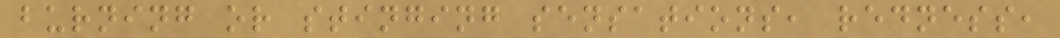burning or stinging sensations, redness,
